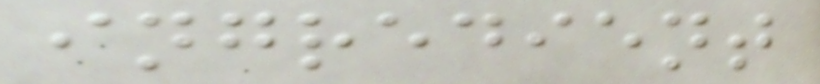ingredient
